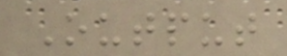Output
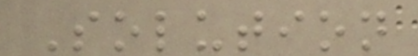Solution
